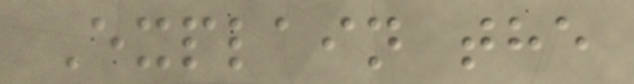Explain the
